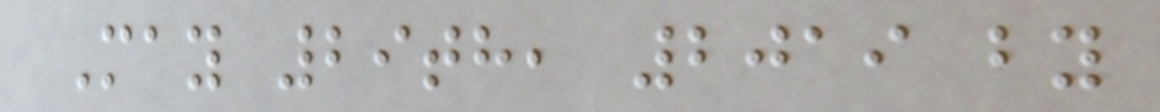May 29th, 2019 by
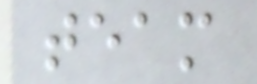team
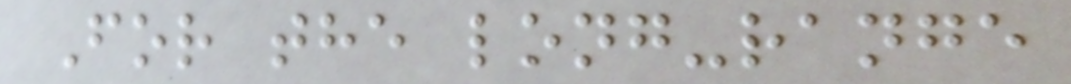For the long-range
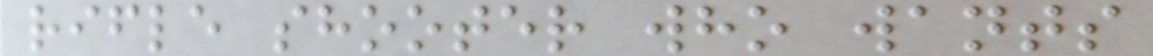rifle shooter who wants
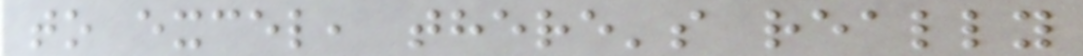to excel, there's really
